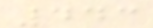443
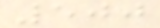500
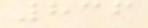836
